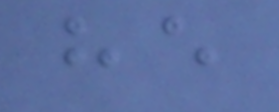he
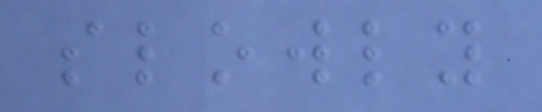slowly
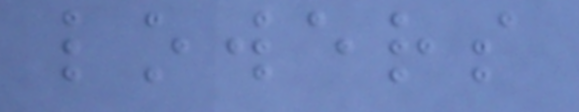lowers
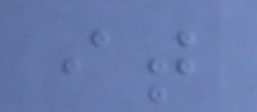it
